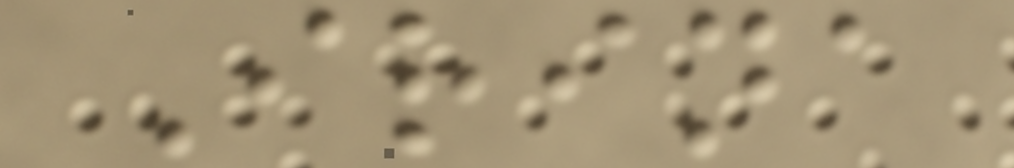Irina
